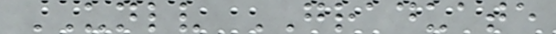UNLV GRADUATE
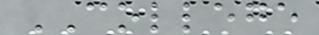COLLEGE
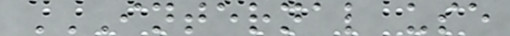INTERNAL USE
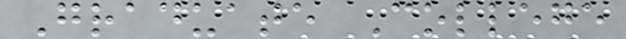Graduate College
